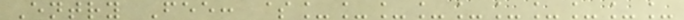Entry Fee: $__________
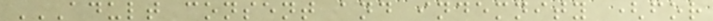ADULT CONSENT AND INDEMNITY (FOR
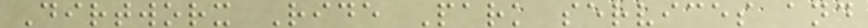Dirtworx Ride Park services and
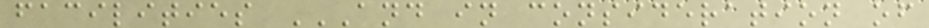facilities AND IN CONSIDERATION OF
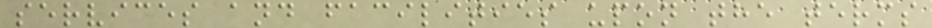services and facilities upon the terms
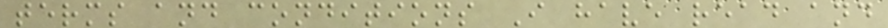terms and conditions I have read and
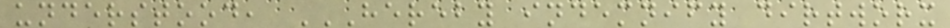understood, HEREBY INDEMNIFY DIRTWORX
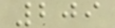209
